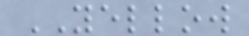YELLOW
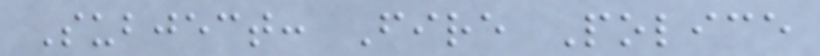Subject: Fire Police
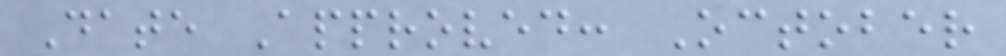Date Approved: October
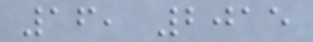16, 2015
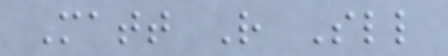Matt R Sll
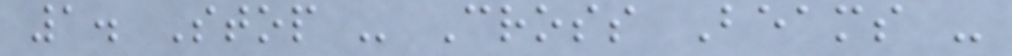1. Stop - Cross Beams -
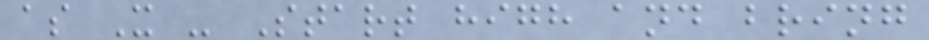as X - Start high and bring
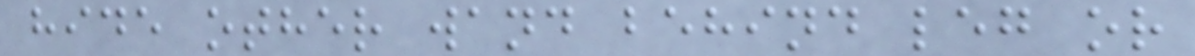hide other wand behind leg or
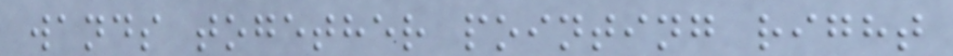wands together pointing right
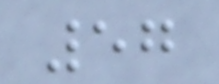57
